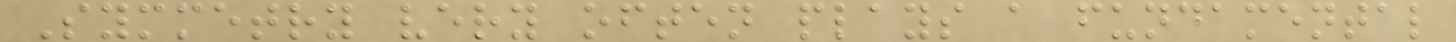Symmetry very often plays a fundamental
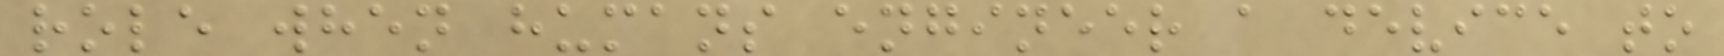role when humans engineer a device to
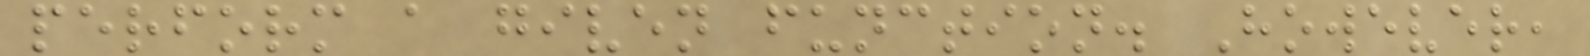perform a given function. However,
